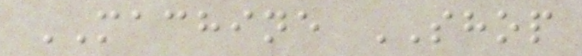MACHINE SHOP
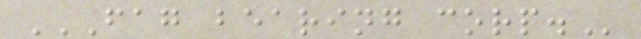FAG BEARING CORP.
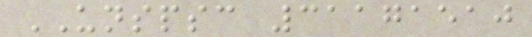UNSPSC 31171510
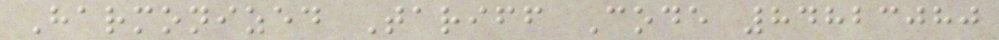Harmonized Tariff Code 84823080
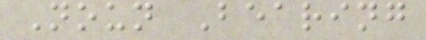Noun Bearing
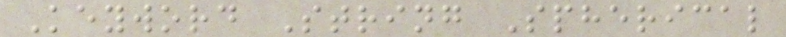Keyword String Spherical
